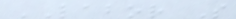LABOR S
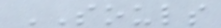SOULS
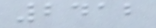2412
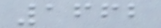1662
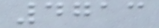4713
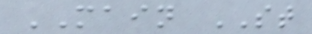MAIN ST
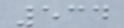534
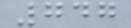747
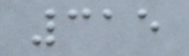315
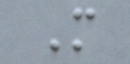M
